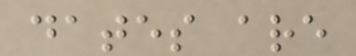dates are
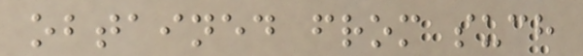obtained from such
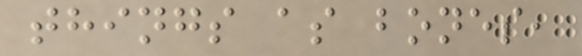things as bones,
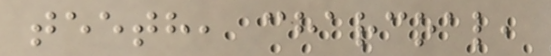teeth, charcoal,
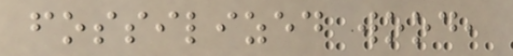fossilized wood,
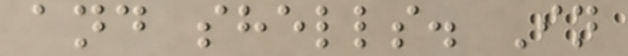and shells. In
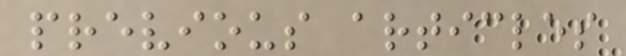previous articles
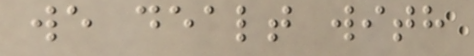we dealt with
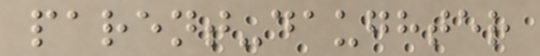parent-daughter
